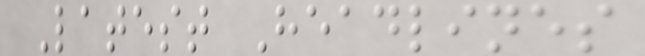Latest Headlines
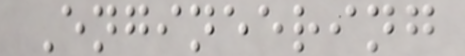Engineering
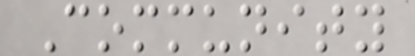Community
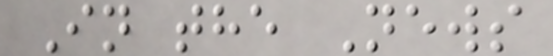In the News
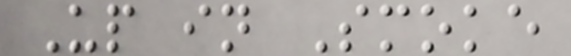Up in Smoke
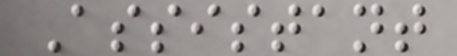Assistant
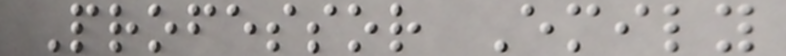Professor Emily
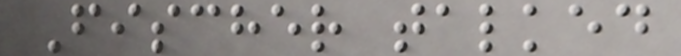Fischer talked
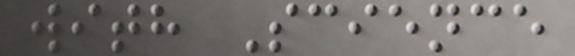with Science
